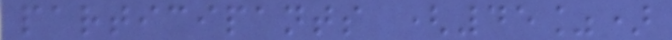participants (45%)
